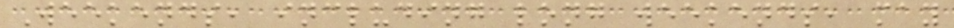Weekends, including long weekends, may
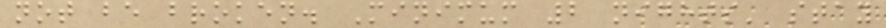not be broken. Minimum 2 nights' stay
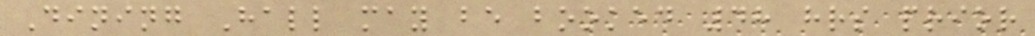Dining Hall may be booked 48 hrs prior
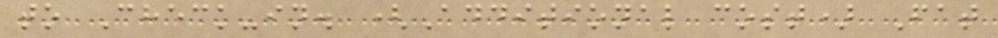to Check-in. (Additional cost) Fat
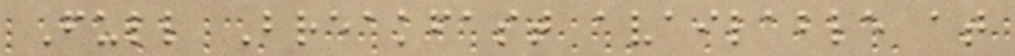Full Breakfast available at
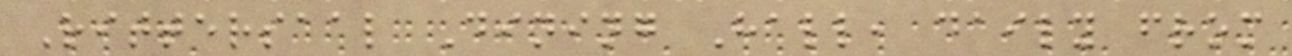Rittersaal Dining Hall, daily from
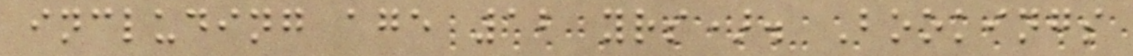including age 12 yrs). Bookings
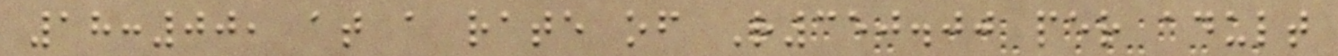18:00, at a rate of R350.00 per adult
